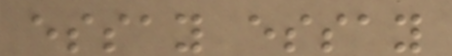essay essay
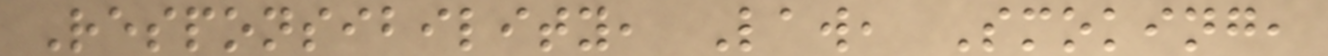Responsibility, Law, Smoking,
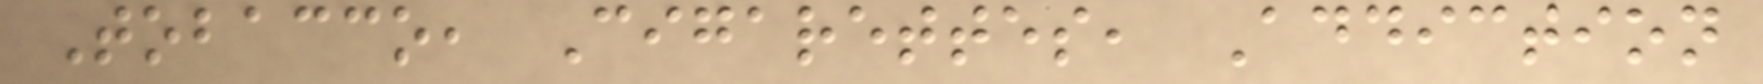Tobacco, Cigarettes, Addiction
